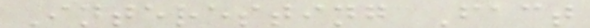Interesting Fact
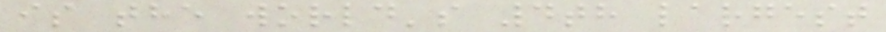is the world's 4th largest
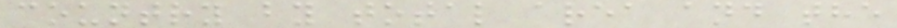country by total area and the
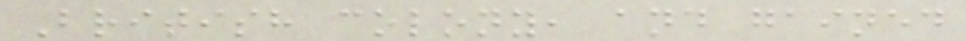British colony, and gained
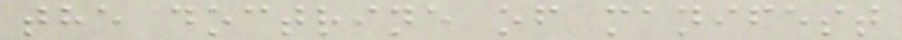the doctrine of manifest
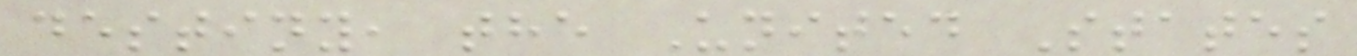destiny, the United States
